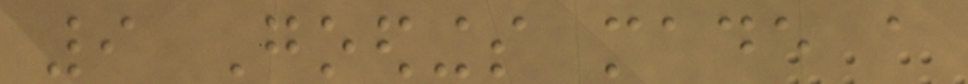9 Goedings made a
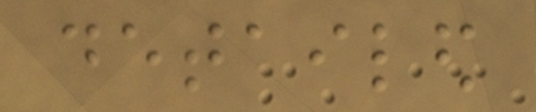detailed
